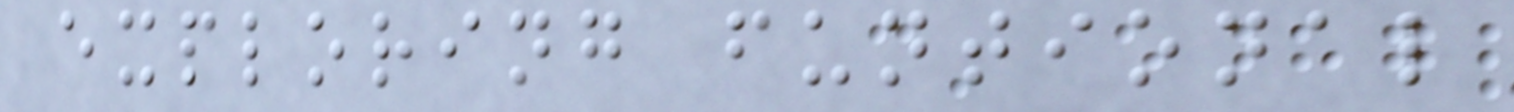exploring funtional
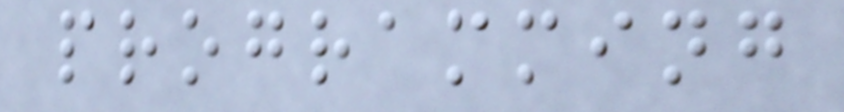programming
